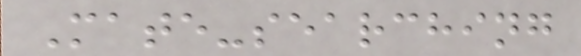Mate-searching
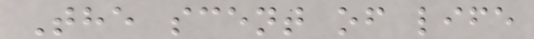The scent of life
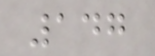147
